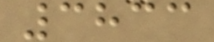3833
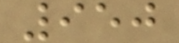950
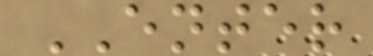ENTER
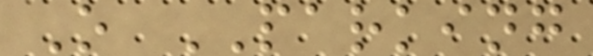O PARKING
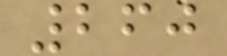260
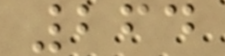264
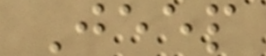Jeep
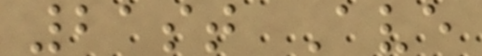21st Ave
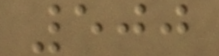500
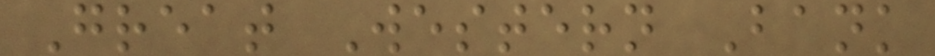Great Western Bank
